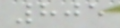805
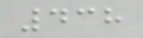438
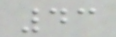43
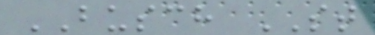BUSCH ST
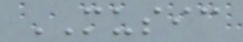MUSIC
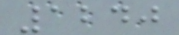1240
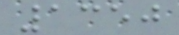1350
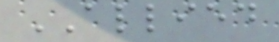ALLIED
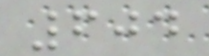604
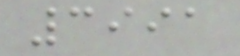3991
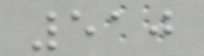510
